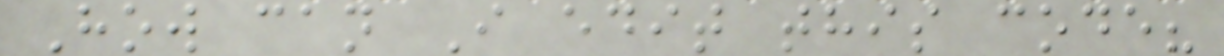How can I edit this code?
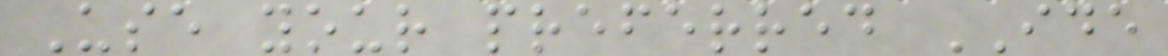Use your preferred IDE
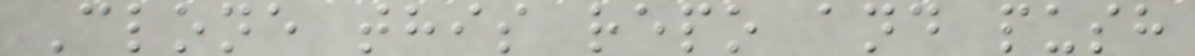Clone this repo and push
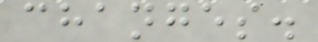changes.
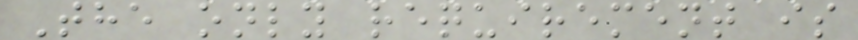The only requirement is
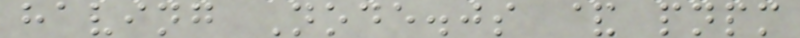having Node.js & pnpm
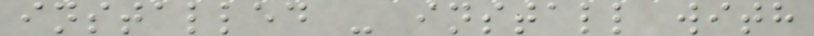installed - install with
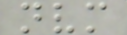nvm
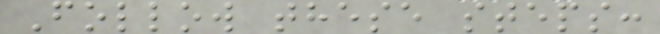Follow these steps:
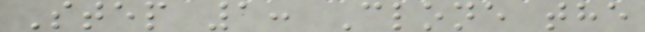Step 1: Clone the
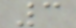3
